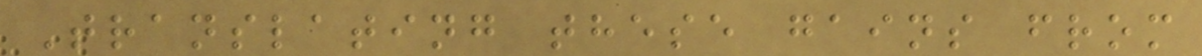Translating these gains from
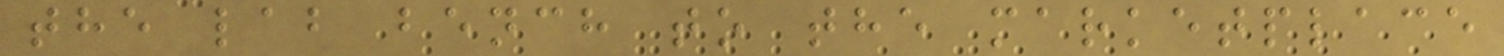the lab bench to the marketplace
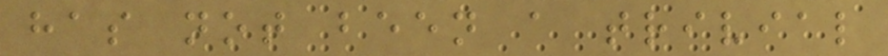has not been a trivial
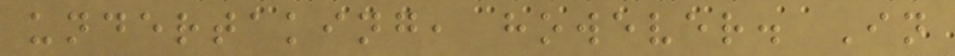undertaking, however. In
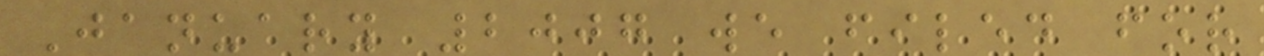January 2007 we filed for
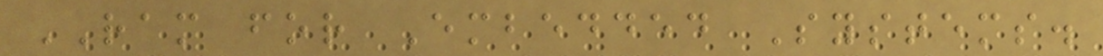RAM for Embedded Systems.
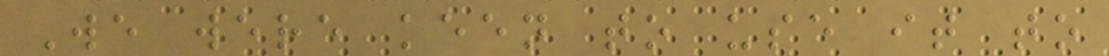We were keen to use it to
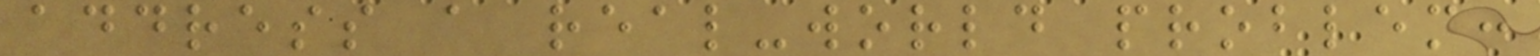address a real-world problem:
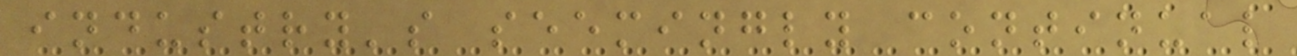industry's seemingly continual
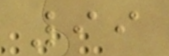99
